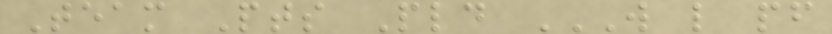Team Pts Pld W L PF
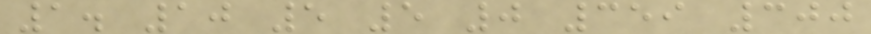1. 10 5 5 0 359 300
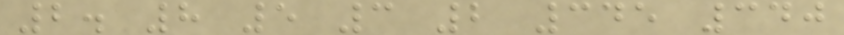2. 8 5 3 2 345 340
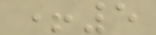+5
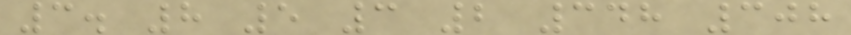3. 8 5 3 2 348 308
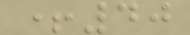+40
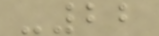-22
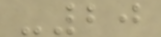-20
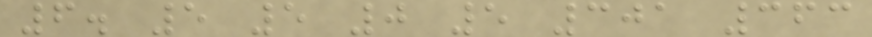6. 5 5 0 5 301 363
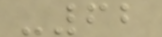-62
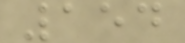154
